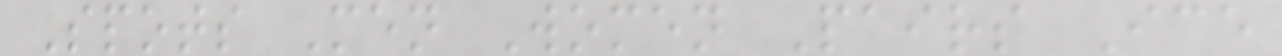Spots Men Women Pairs Ice
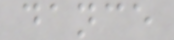dance
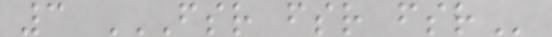3 FSR FSR FSR
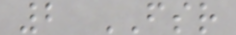2 FSR
